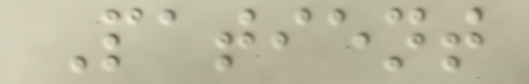Patient
